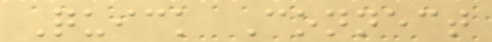Quick Connect
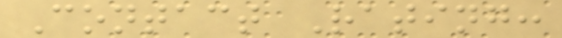Contact Rating:
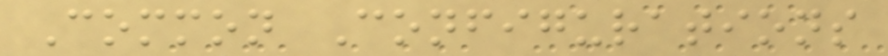Common Configurations
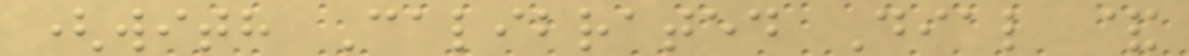(with Calibrated Dial &
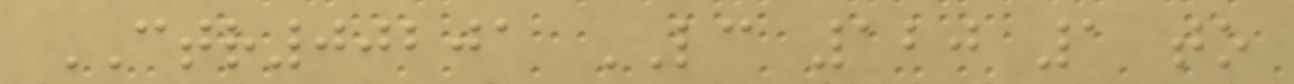CTR00201 LC 120 1 to
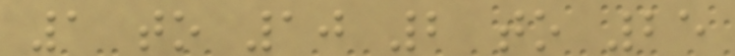1 to 10 2 to 25
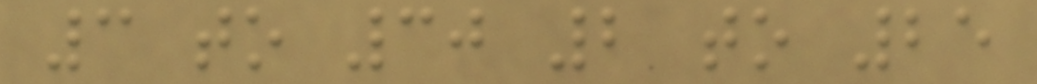3 to 30 2 to 25
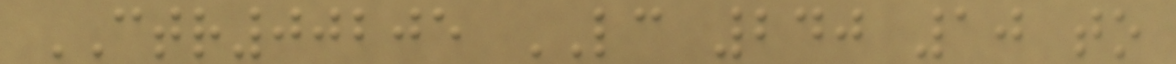CTR00205 LC 240 10 to
